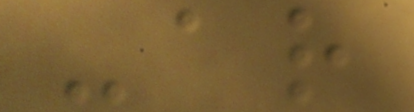-ar
